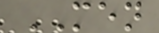MEN
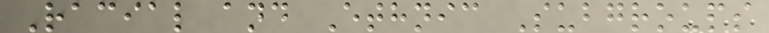Racial and Ethnic Subgroups
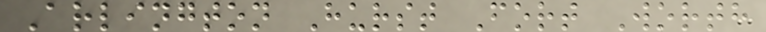Arlington Hurst Fort Worth
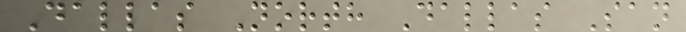Dallas North Dallas San
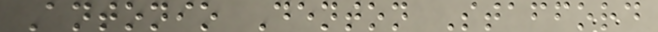Antonio Denton Stafford
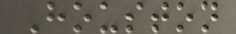Houston
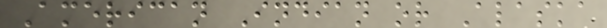American Indian or Alaska
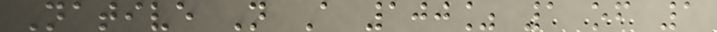Native N A 100% 1 of 1
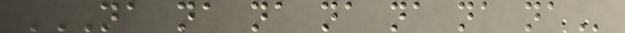NA NA NA NA NA NA NA
